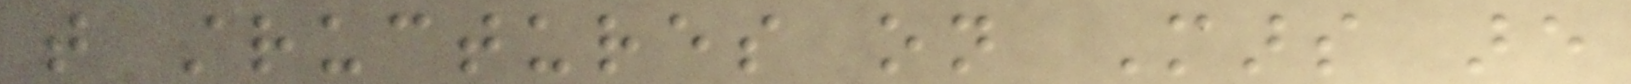that structures on Mars are
